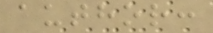author:
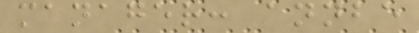manager: annbe
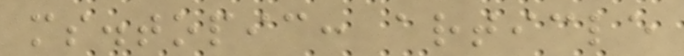ms.topic: article
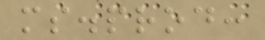ms.prod:
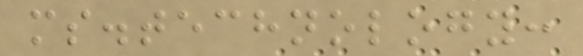ms.technology:
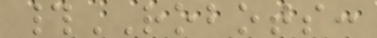#ROBOTS:
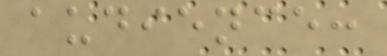audience:
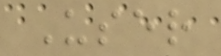User
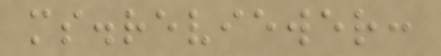ms.reviewer:
